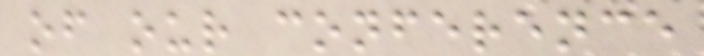of our conference
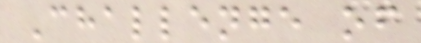Challenge of
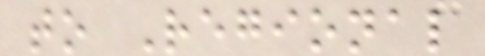to Regional
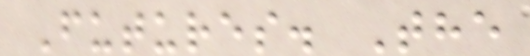Futures. The
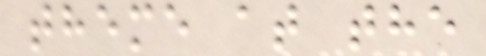theme at the
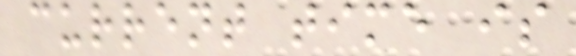current time is
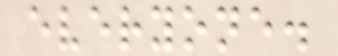everyone.
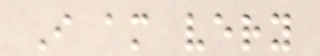I am very
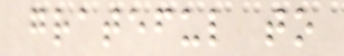grateful to
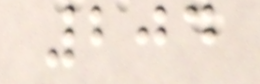204
